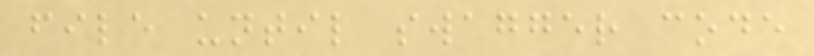file until swagger code
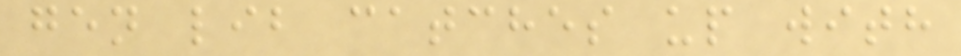gen lib catches up with
